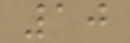10
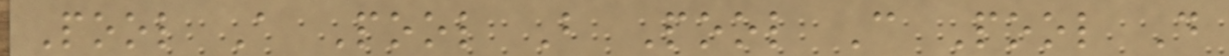Pool A Pool B Pool C Pool D
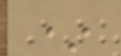*
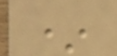*
